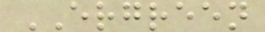ERGREEN
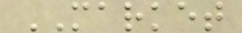MARKET
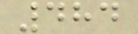484
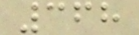368
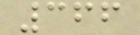366
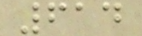614
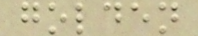golden
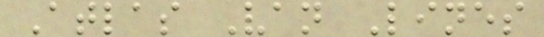Atlas Van Lines
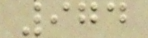974
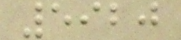5920
